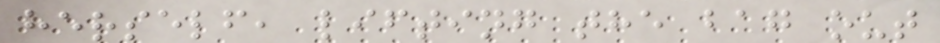herself, lifting the bag out
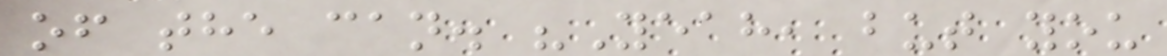of the can. "Yeah, but you
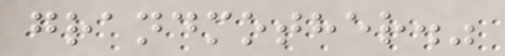grandmother."
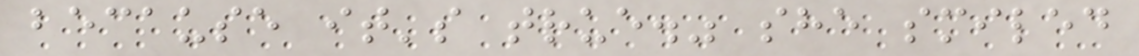because it's true." she smiled
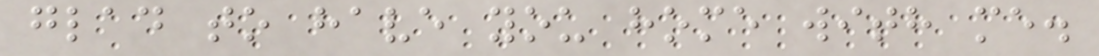glad to have you home with me.
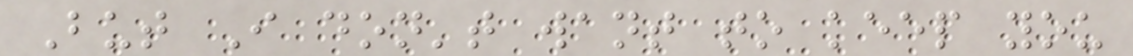But I don't want to keep you
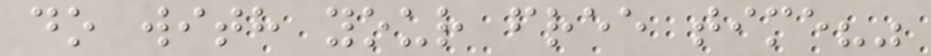do with your free time?"
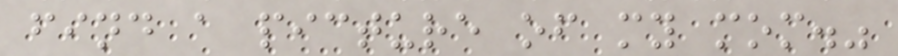find a picture of my mom."
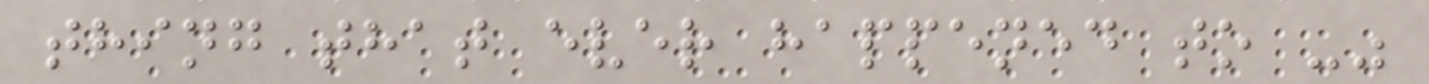thing that ever happened to -"
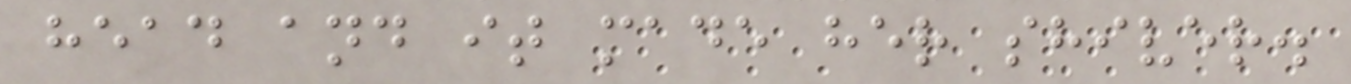head and it made her shiver.
